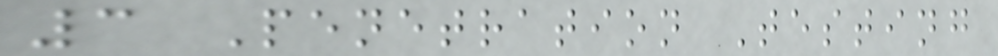3 Penetration Testing
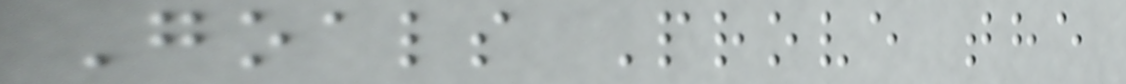Goals Prove the
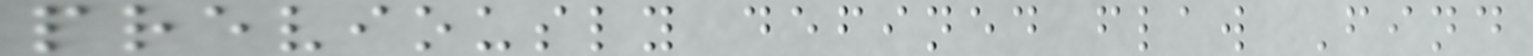previously defined flaw Find
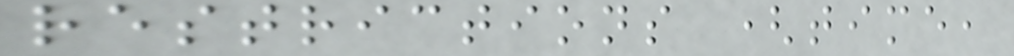restrictions (time,
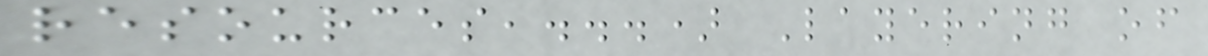resources,...) Layering of
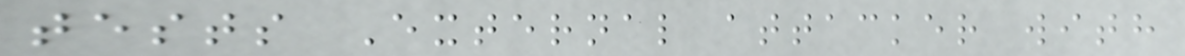tests External attacker with
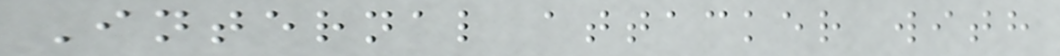Internal attacker with
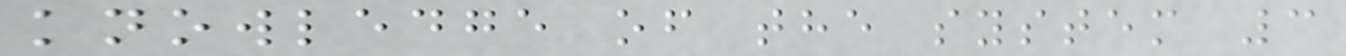knowledge of the system 3
